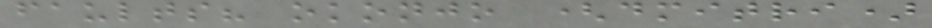faults? okonjo (dmitri)
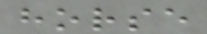horse
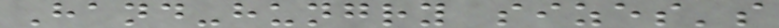Hand-hungry sizes's
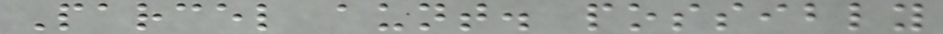Parcel aunt. possibly
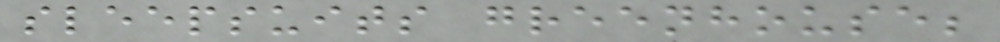sleepsuits greenhouse;
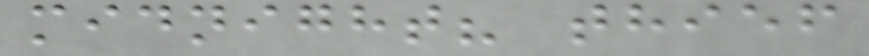midnight? thief
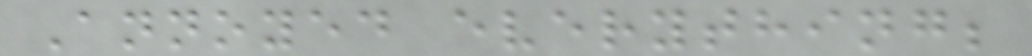Annoyed everything;
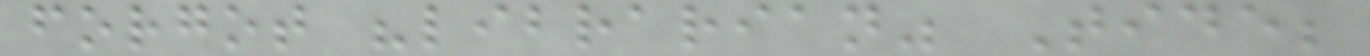forgot "librarian" Tide;
